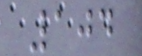104
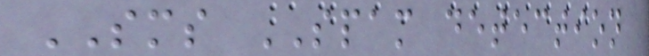SMS SPAM detection
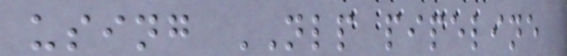using NLP pipeline
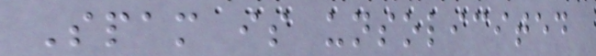Spam is unsolicited
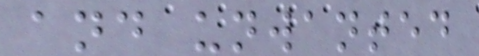and unwanted
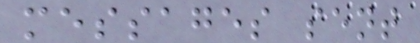messages sent
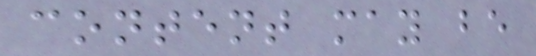content may be
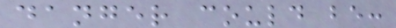danger could be:
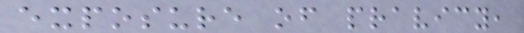exposure of pravicy,
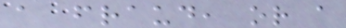a fraud, or a
